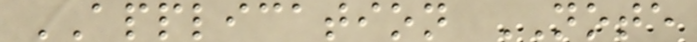APPLICATION NOTE
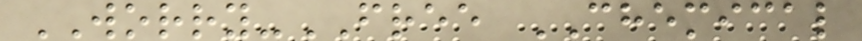WORRY-FREE CHEMICAL
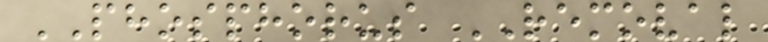PHOSPHORUS REMOVAL
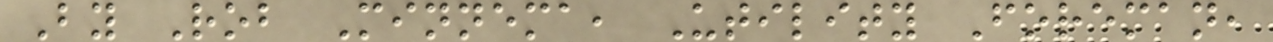By Rob Minnema, Utility Foreman,
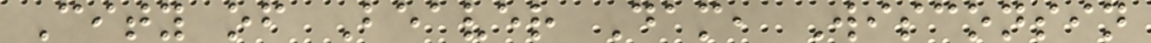City of Beaver Dam, Wisconsin
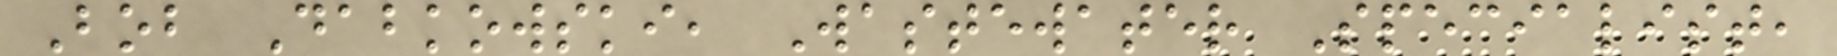Bob Dabkowski, Wastewater Specialist,
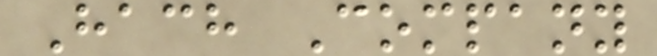Hach Company
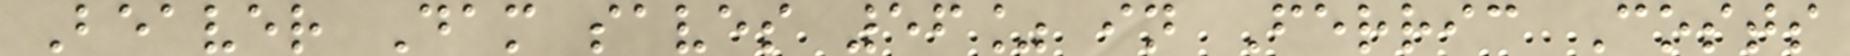Beaver Dam saves 56% in Ferric Costs
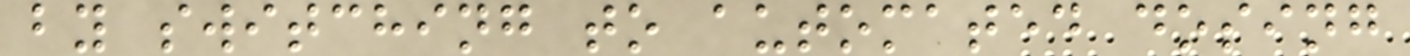by switching to automated dosing
